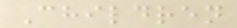Children
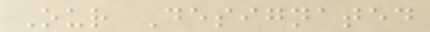Our Designated
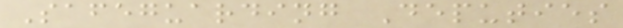Safeguarding Deputies
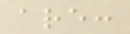are:
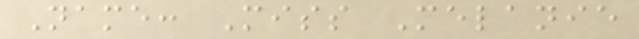Name: Miss Melanie
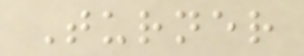Turner
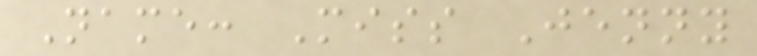Name: Miss Jenny
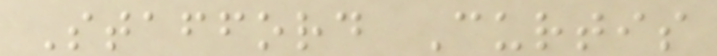Stafford Curtis
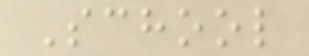School
